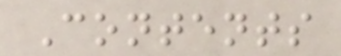Contents
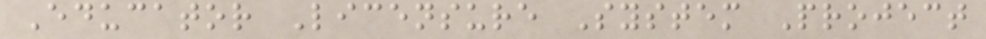Educator Licensure System Project
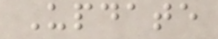Update
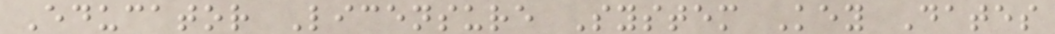Educator Licensure System Key Dates
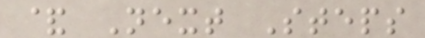& Next Steps
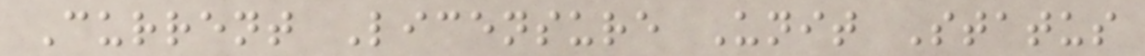Current Licensure Unit Status
